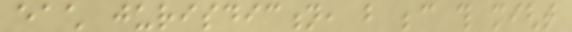each jurisdiction, but because this might
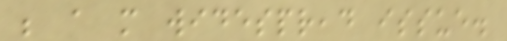be a more widespread issue.
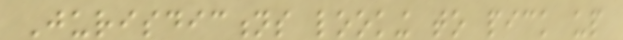Jurisdictions looking to pick up
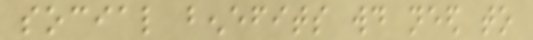social benefits would need to
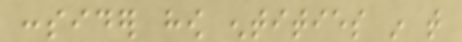consider how entities in that
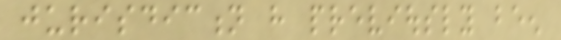jurisdiction have previously been
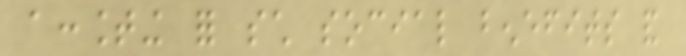accounting for such social benefits and
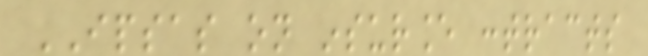IPSAS on insurance contracts
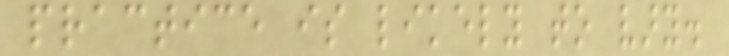practice is likely to vary.
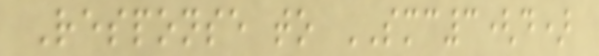Response to SMC3(d)
